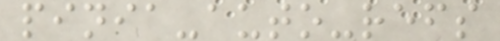pinia-auto-refs
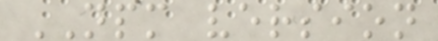NPM version
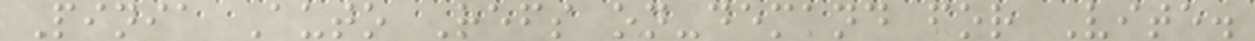Pinia Auto Refs on-demand for Vite.
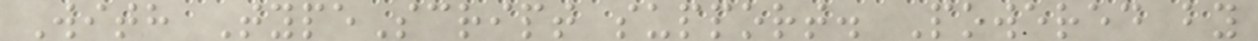With TypeScript support. Powered by
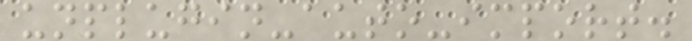unplugin-auto-import.
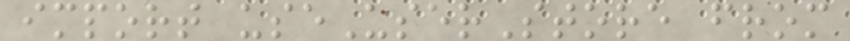import useUserStore from
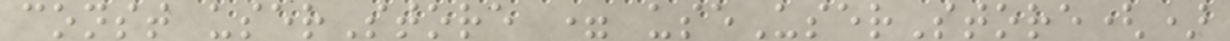const userStore = useUserStore()
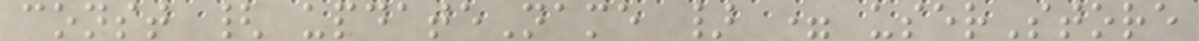const { updateName } = userStore
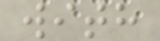with
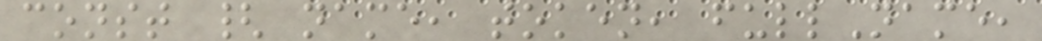const { name, token, fullName,
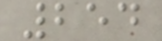254
